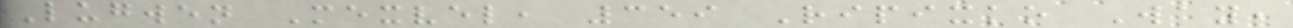Lugwen Mexvel, 359 Ripixko Way,
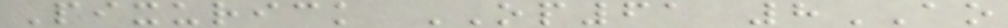Pixurick OP61 8AO
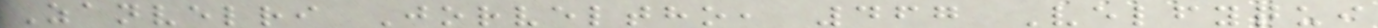Zanvelri Jorveltho, 467 Velfyqui
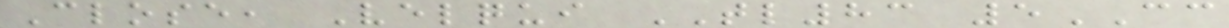Close, Velqui TL83 5CC
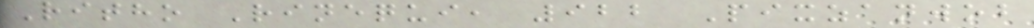Ritho Rinequi, 922 Pixzanwob
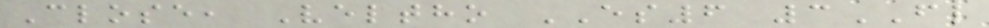Close, Veltho ES6 3FL
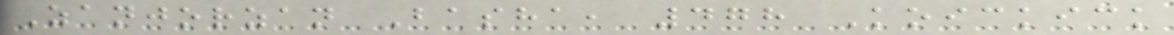Zanjorzan Basha, 478 Koickick
